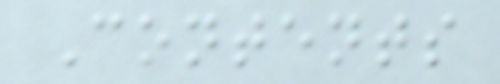Contents
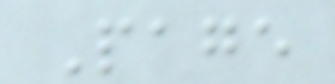Page
